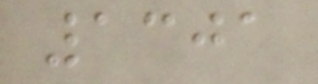1301
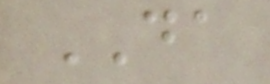DA
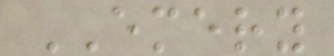EMERY
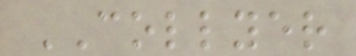COLLYER
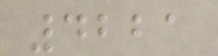4221
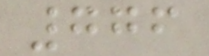776
